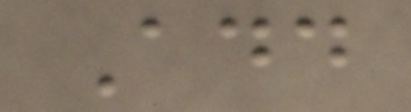Add
